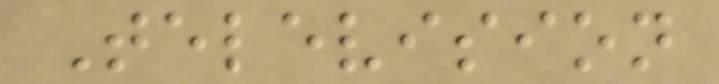Television
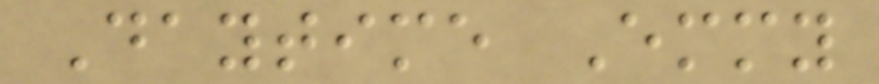Daytime Emmy
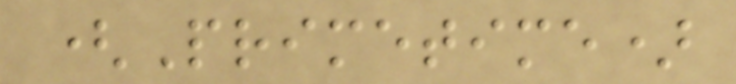(Primetime)
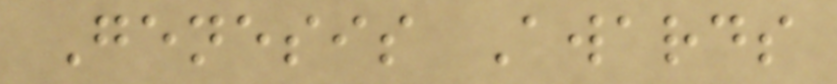Genesis Awards
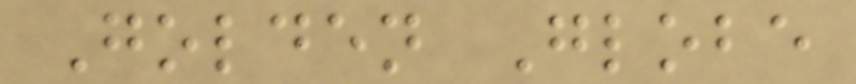Golden Globe
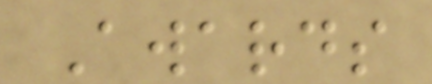Awards
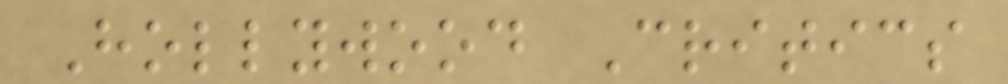Hollywood Critics
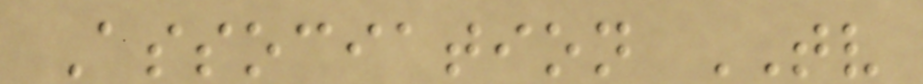Association TV
